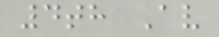4th Av
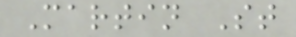Martin St
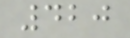420
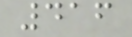416
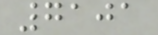7101
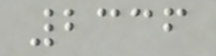2336
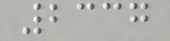2337
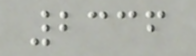2336
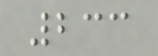233
